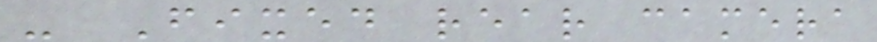- Fixed rear camera
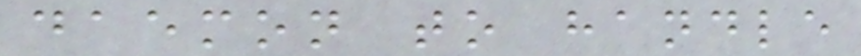daemon to handle
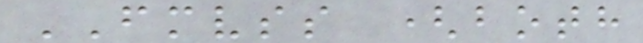FMVSS (both
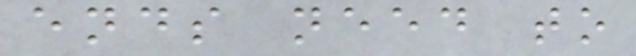ends need to
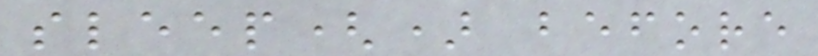sleep() before
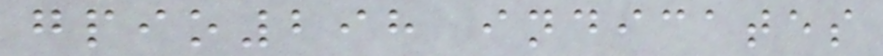gpio298 indicates
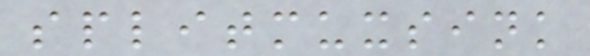splitmuxsink
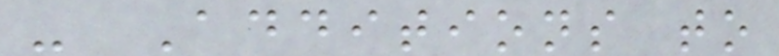- Additions to
